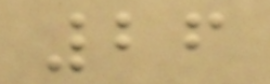26
